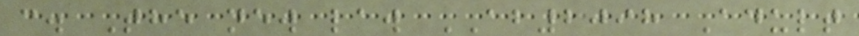c. The new law AB2098 Adult
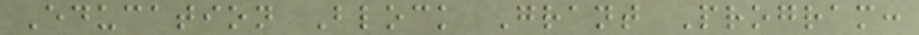Education Block Grant Program:
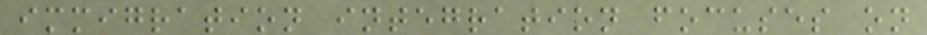immigration integration focuses on
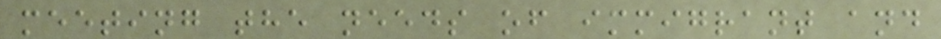meeting the needs of immigrant and
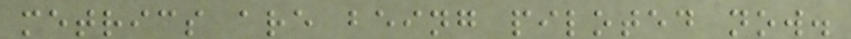metrics are being piloted now.
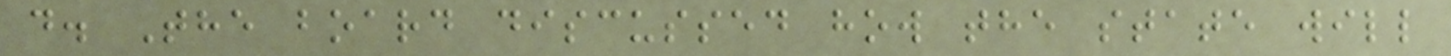d. The board discussed how the state will
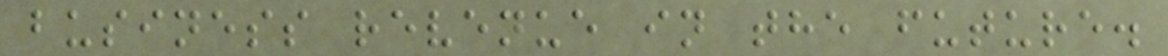business revenue in the future.
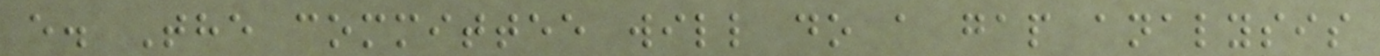e. The committee will do a gap analysis
